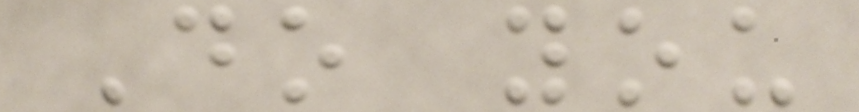Do you
